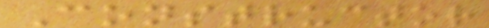Constructor
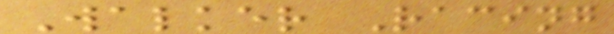Walker Racing
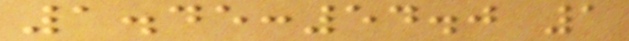1.45:54.0 1
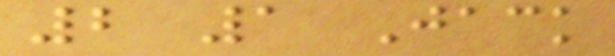2 1 Jack
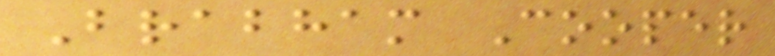Brabham Cooper
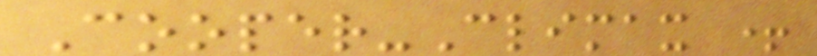Cooper-Climax +
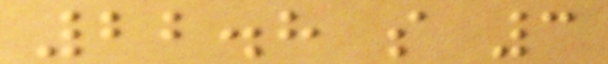22.8 s 3
